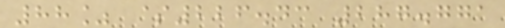88% $226.43 287.771
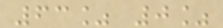63% 0%
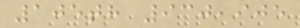105th 930,905
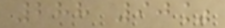288 90%
